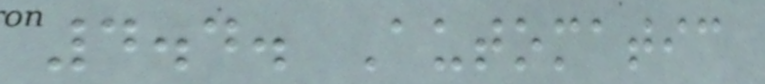4.4. Automatic
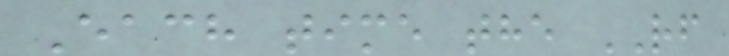Each time the RF
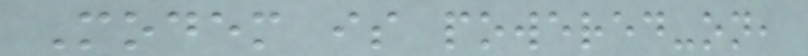Modem is powered-on,
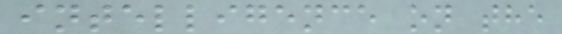intelligence on the
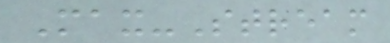Max-Stream
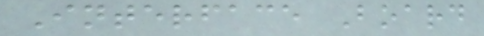Interface Board
